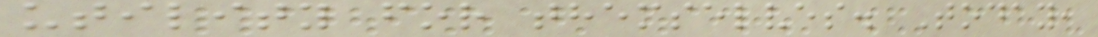utility for themselves. Today,
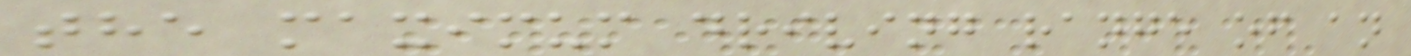the maximum driving range of an
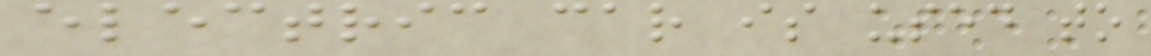electric car is used to
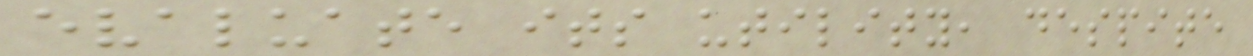evaluate its utility, despite
